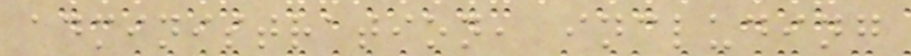administration, including
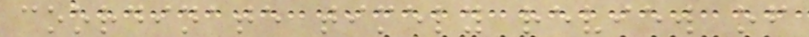coordinate timely review of
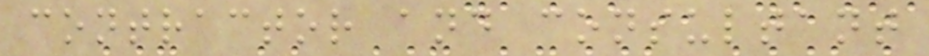contractor and consultant
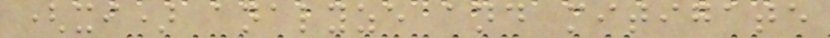(xi) analyze and mitigate
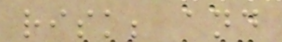risk; and
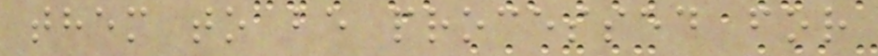them to be processed for
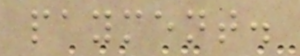payment.
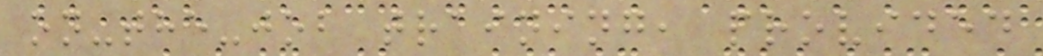on-the-job training, provided
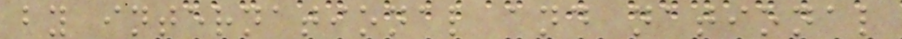by international and national
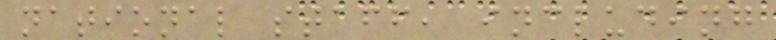national staff, including
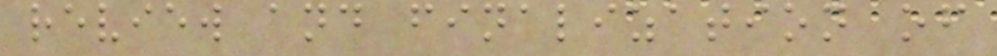review and finalization of
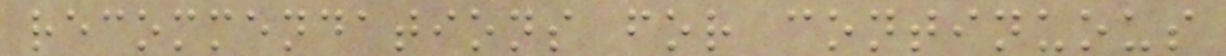recommendations for continuous
